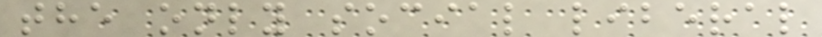the only social liberal
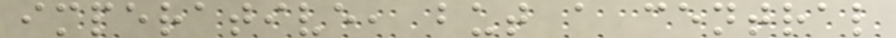imperative, but a central
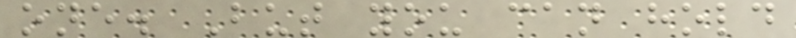one. But you can hold
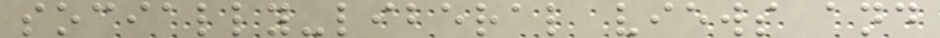socially-liberal views and
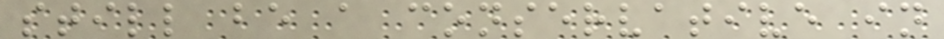still be a conservative in
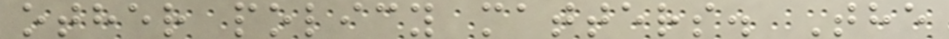other policy matters. The
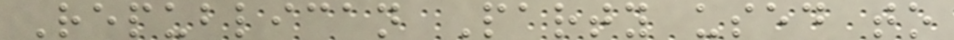Republican Party used to
